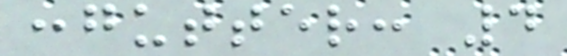:gutter: 4
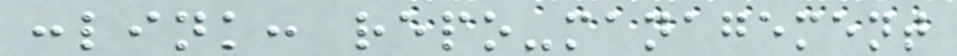:link: repo-management
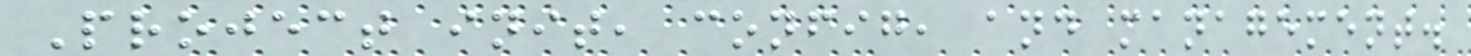Project init, config, and management.
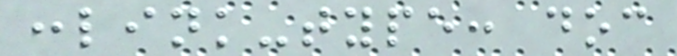:link-type: doc
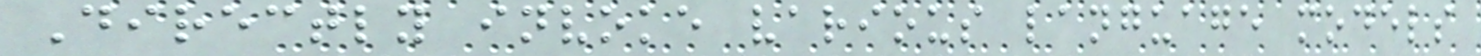Directly invoke various language models
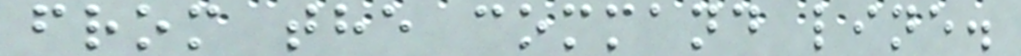from the command line.
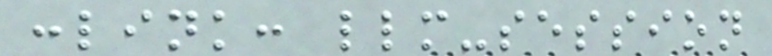:link: llm-session
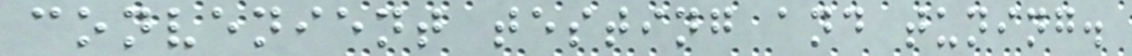convenient testing and tuning.
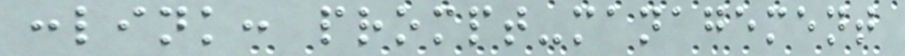:link: prompt-management
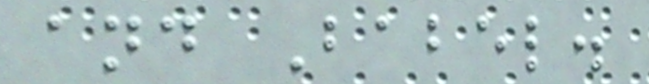and Babel.
